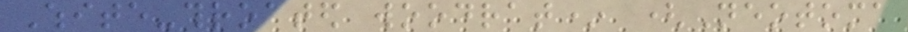White-throated woodrat* (Neotoma
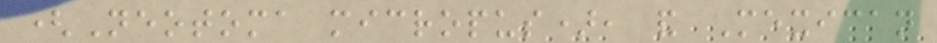(Neotoma micropus), and Mexican
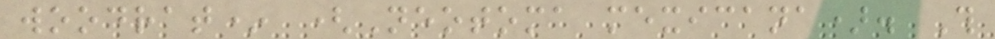woodrat* (Neotoma mexicana). This
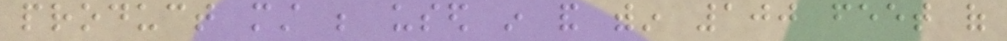product must be used in and within 100 feet of
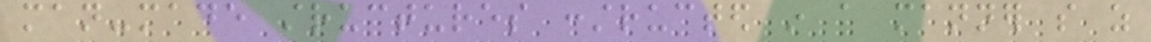man-made structures constructed in a manner so as
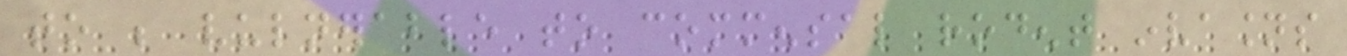to be vulnerable to commensal rodent invasions
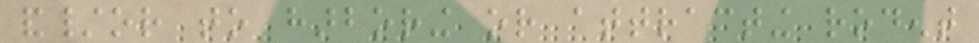and/or to harboring or attracting rodent
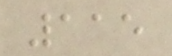115
